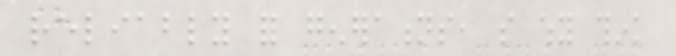reliably for generations, so why think
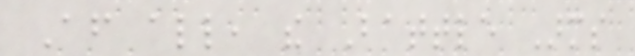After all, the Battle Arms
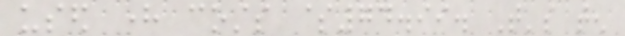used here costs $74.99. That's ten
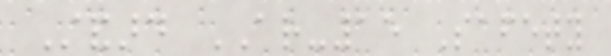Standard AR-15 Safety
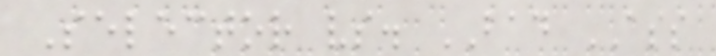Selector vs. BAD ASS
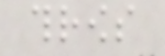throws
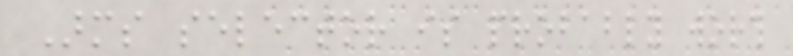Arms selector is probably worth
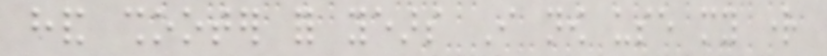hand shooter for years I now use my right
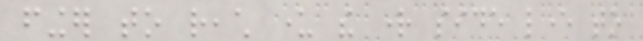finger to reach under the right side lever to
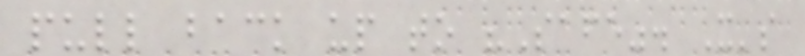pull back up to "Safe". It's
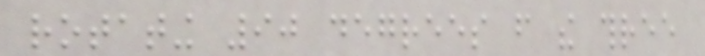rotating 90 degrees from the three
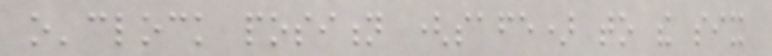o'clock position (safe) to the six
